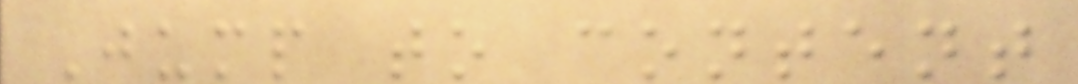Jump to content
